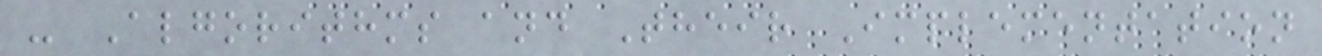- Algorithms and Their Implementation
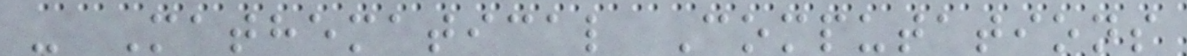- Mathematical Computations
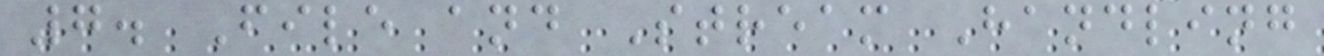7. File and Stream Handling
